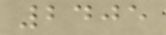2405
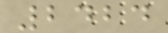2424
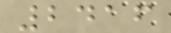2416
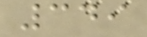349
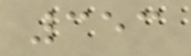353
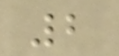2
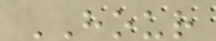HOUR
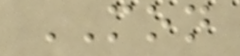MON
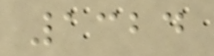1324
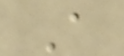A
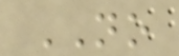NO
